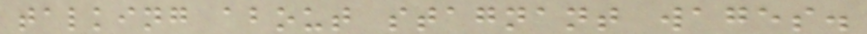talking about stagnant wages.
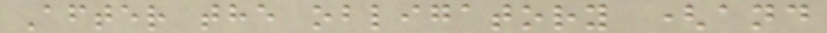After the obligatory (and
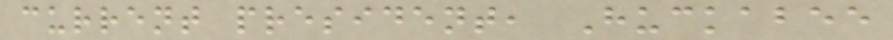current president, Huckabee
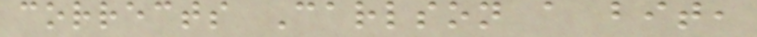corrects Carlson a bit,
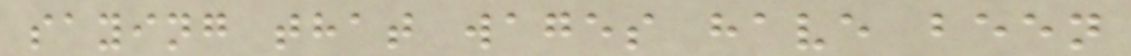saying that wages have been
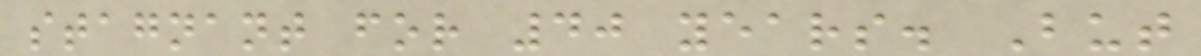stagnant for 40 years. But
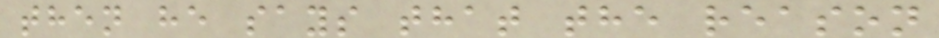then he says that the reason
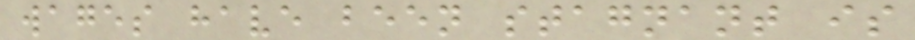wages have been stagnant is
